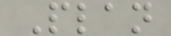Plan
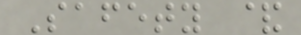Safety &
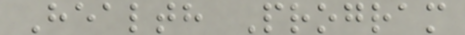Health Program
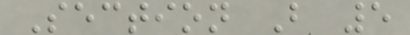Section B 5
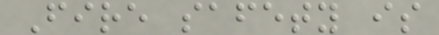Fire safety is
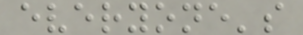everyone's
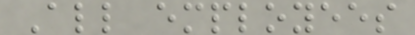All employees
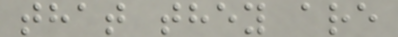that they are
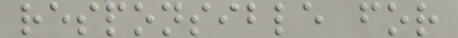responsible for
